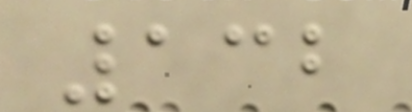132
